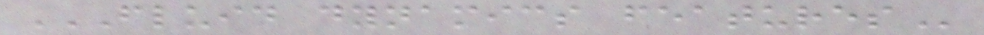FLUID DYNAMICS FEATURES
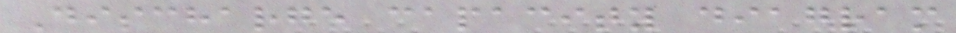Discharge capacity diagram
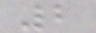2
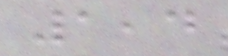1,4
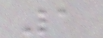1
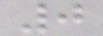0
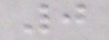0
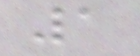1
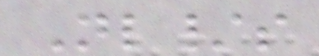Nl/s
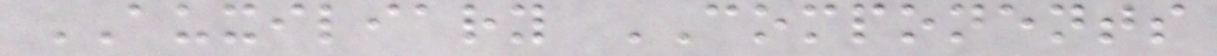AUXILIARY COMPONENTS
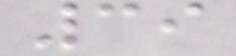39
